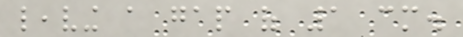leaving a gap of 1 cm.
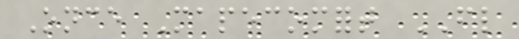Once Mapecomfort FL
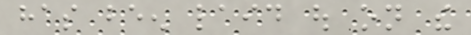has been laid out on the
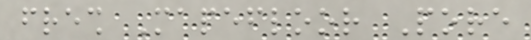fresh Mapefloor Pore
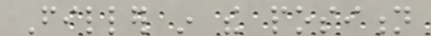Filler in the position
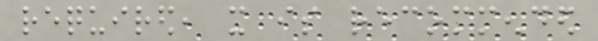required, it is recommended
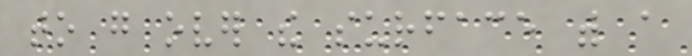to go over the surface with a
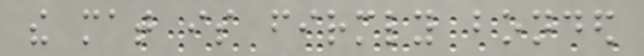the mat is firmly bonded
